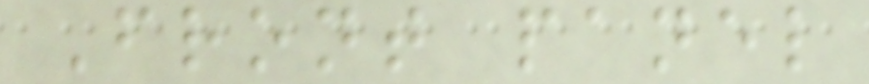Front panel
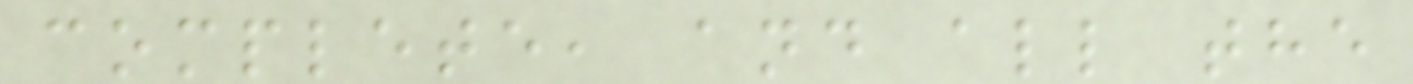complete, and all the
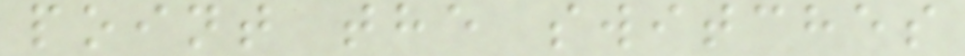point the switches
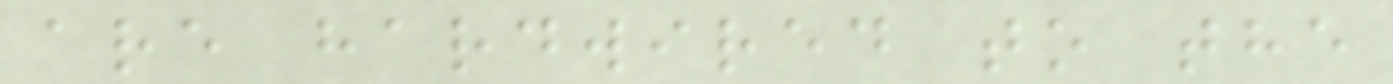are hardwired to the
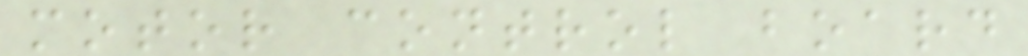motor control board
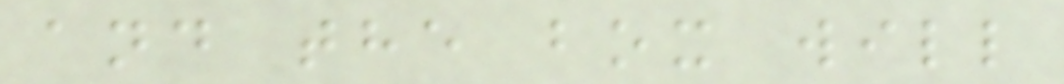and the box will
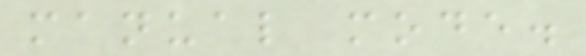manual mode.
